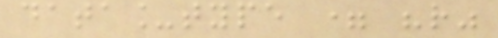data_type = "r"
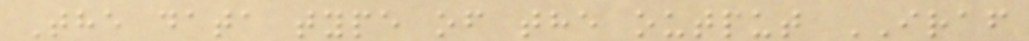The data type of the output IRAF
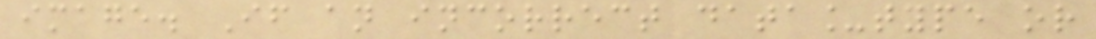image. If an incorrect data_type or
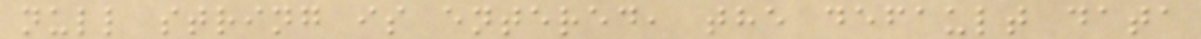null string is entered, the default data
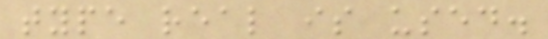type real is used.
